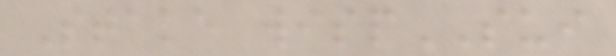Stake wispSUI
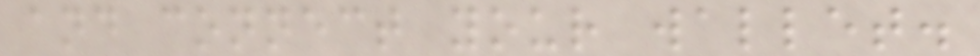and connect your wallet.
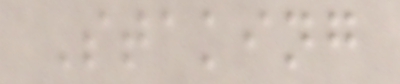Staking
